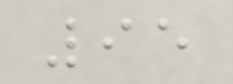95
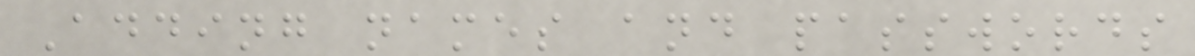Adding names and passwords
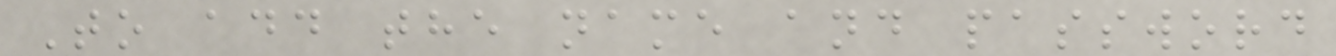To add the name and password
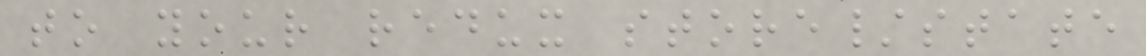to your redux store/state
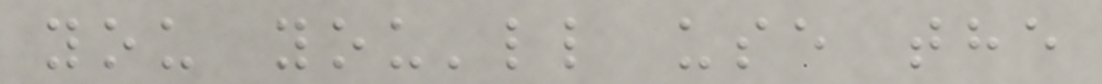you you'll use the
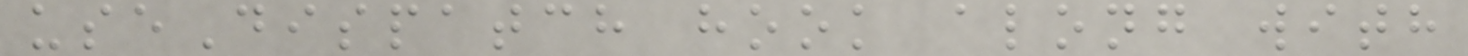useDispatch hook along with
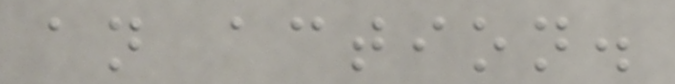an action.
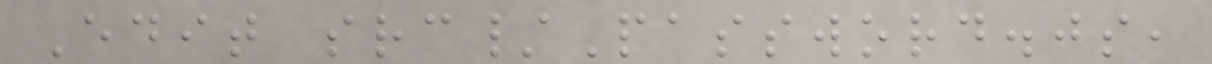Edit src/Password.js,
